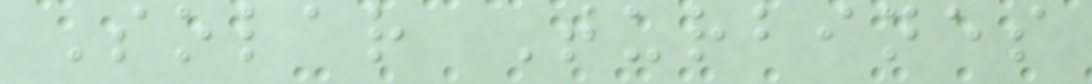Solar Turbines
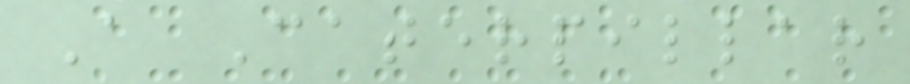A Caterpillar
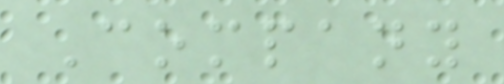Company
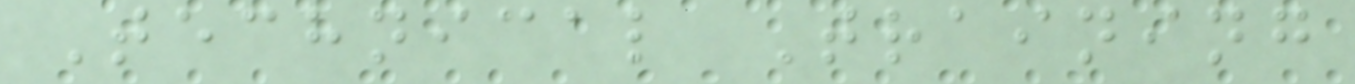Technical Training
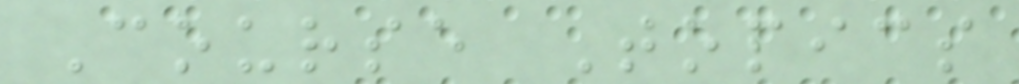Course Topics
